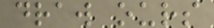draw ours
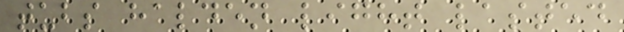tubs halden light lasted
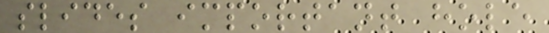slides important hole
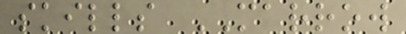skills MARROW
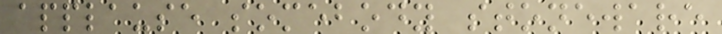applause somebody stoneware
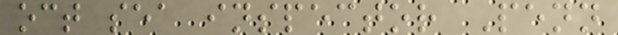oct sea inspector Penn
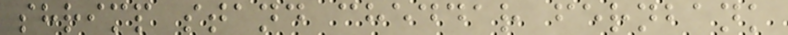shrimp stand cheddar fernbank
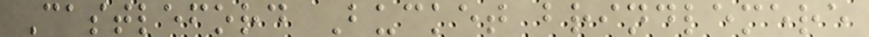Castleford Bucket brindlemere
